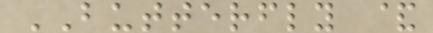BUTTERFLY &
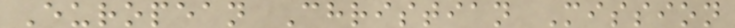European Christian Mission
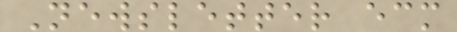Newsletter ecm
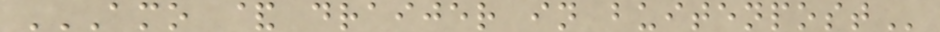AMO & DRAIJER IN BUITENPOST
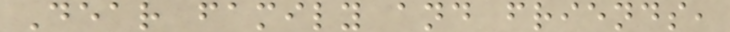Dear family and friends,
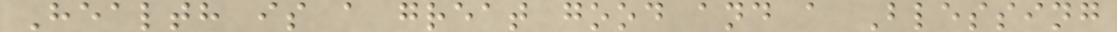Health is a great good and a Blessing
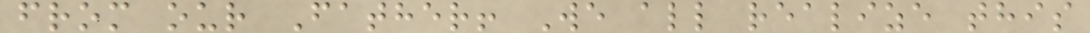from our Father! We all realize this
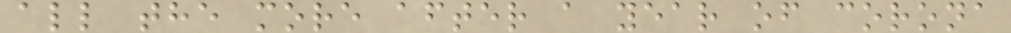all the more after a year of corona
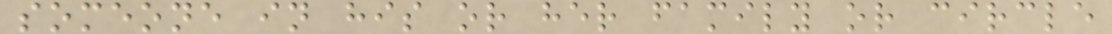someone in his or her family or circle
